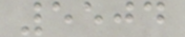5504
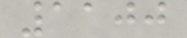1100
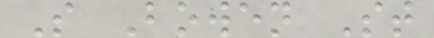S Bowen St
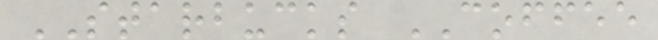STARBUCKS COFFEE
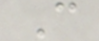C
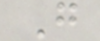G
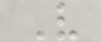V
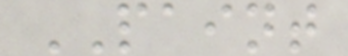PAINT
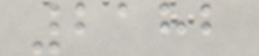2182
